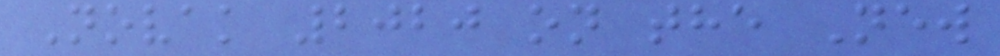Novak 2020 on the New
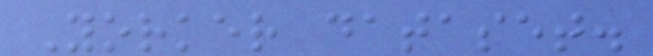Yorker dataset.
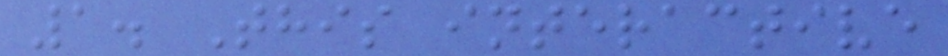1. This interactive
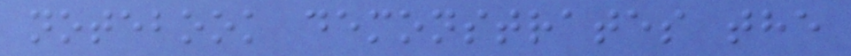notebook demonstrates the
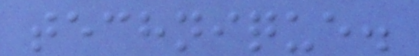technique.
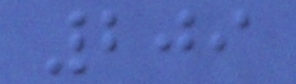209
